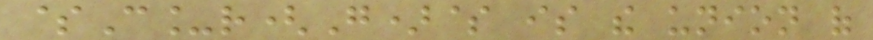$C_r(G)$ is the union of
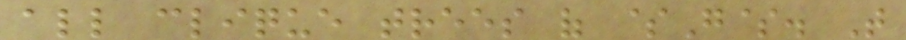all clique trees of $G$. That
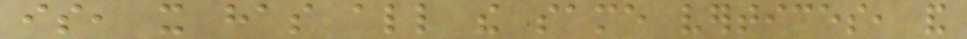is, it has all the same vertices, and
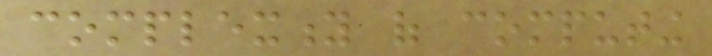complexity of computing
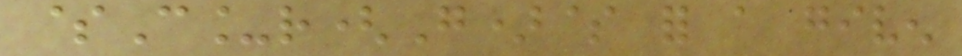$C_r(G)$ for a given
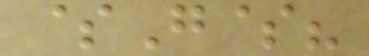$G$?
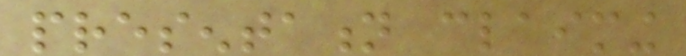presentation claiming
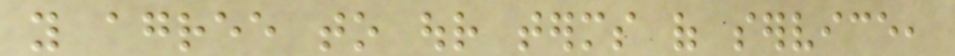you agree to our terms of service,
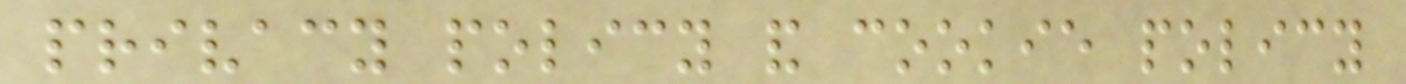privacy policy and cookie policy
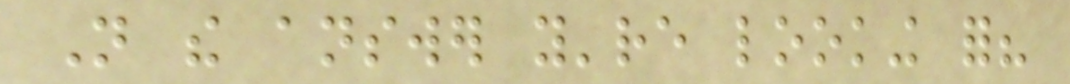Not the answer you're looking for?
